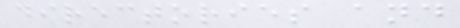directories and
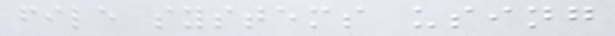file systems using
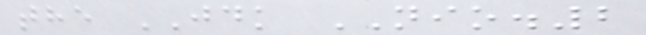the JDK NIO.2
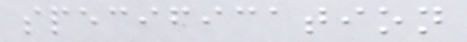specification
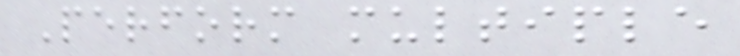Perform multiple
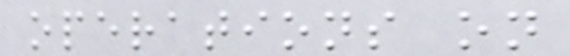operations on
